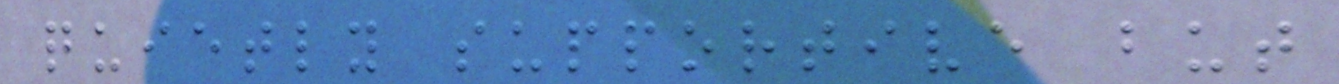quietly supportive but
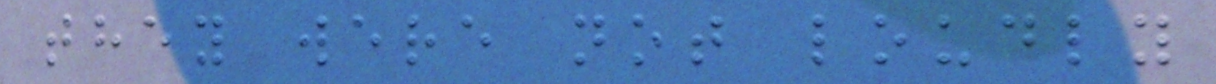they were not loudly
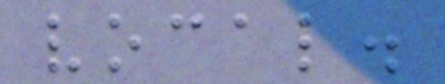vocal.
